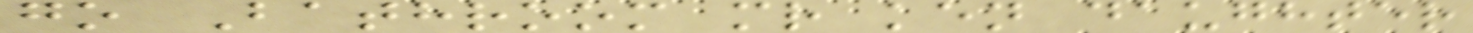go Bathroom mr ken daughter
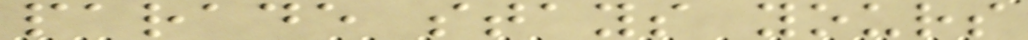parade stays yours
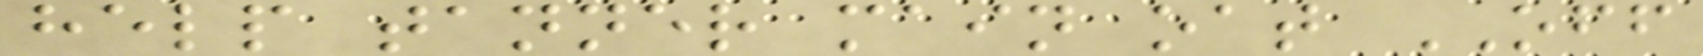help tanner main oat OFF
